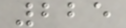225
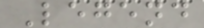Legend
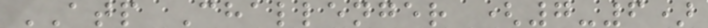ATP Challenger (7-6)
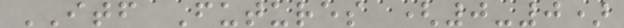ITF Futures (0-0)
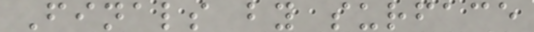Finals by surface
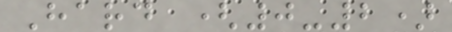Hard (0-2)
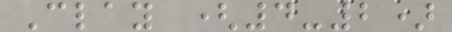Clay (4-2)
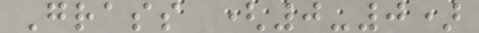Grass (0-0)
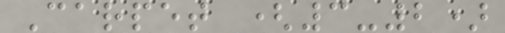Carpet (3-2)
